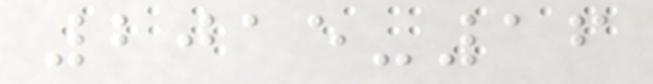2015-16
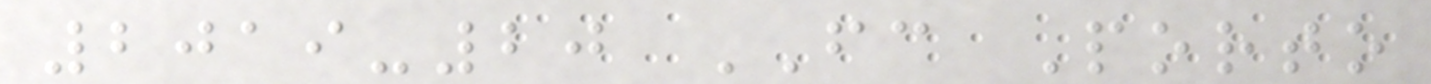2019-20 FC Porto
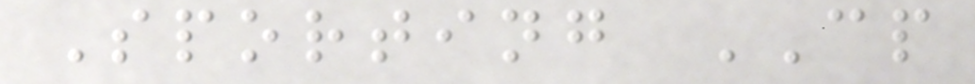Sporting CP
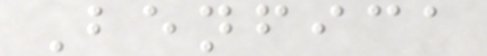Benfica
